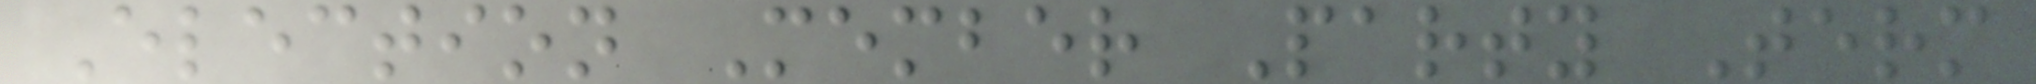Election Member Party Term
